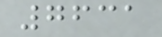7631
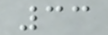33
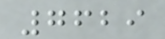7629
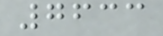7633
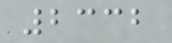2332
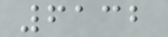6132
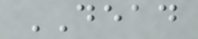DEAD
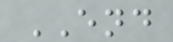END
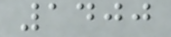1400
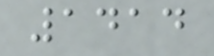1414
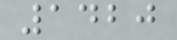1420
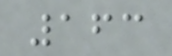163
